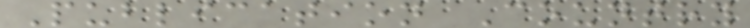Publication Country
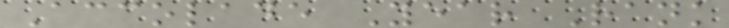Accolade Year Rank
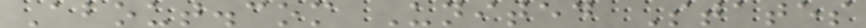About.com United States
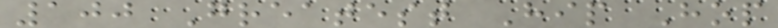100 Greatest Hip Hop
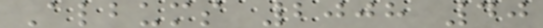Albums 2008 40
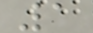1
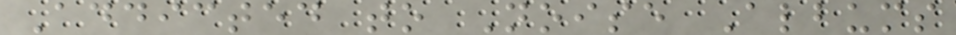Addicted to Noise Albums
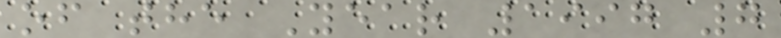of the Year 1997 7
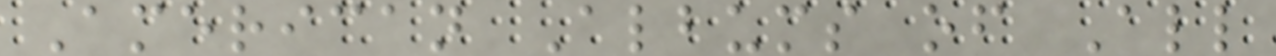American Albums of All
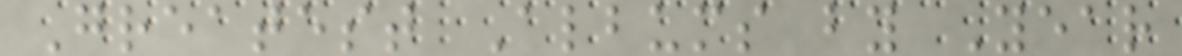Greatest Albums by Year
